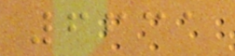6631
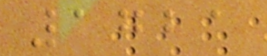1721
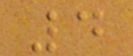4
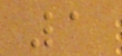1
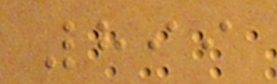899
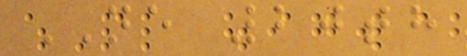NE 20th
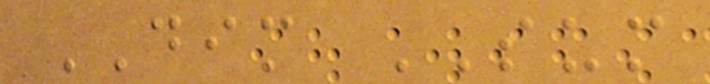DIM SUM
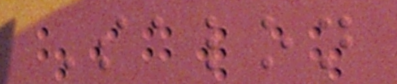Salon
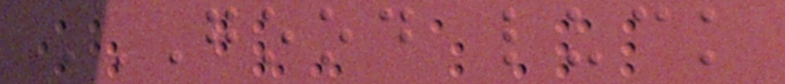GOOD LUCK
